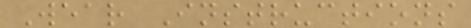Wear Instructions
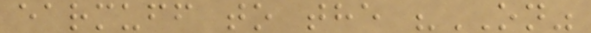earmuff to the "ON"
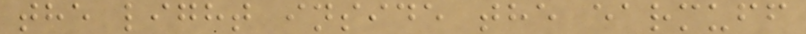the light inside the earmuff
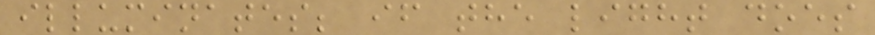illuminates; if the light does
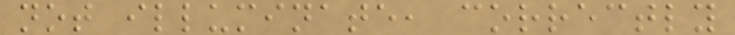not illuminate, correctly
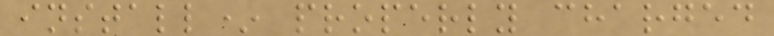install* properly charged
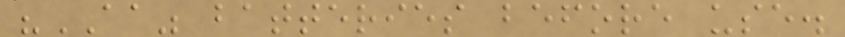"AA" batteries before use.
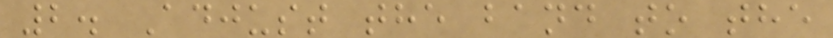2. Adjust the band to the
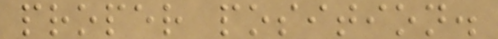proper position.
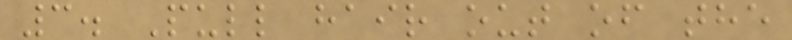3. Pull hair out of the
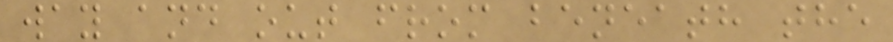way and out from beneath the
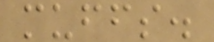muffs.
